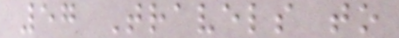57 Travels to
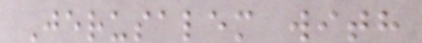Jerusalem with
